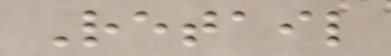Retail
